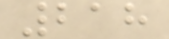218
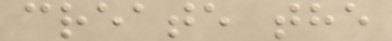create the
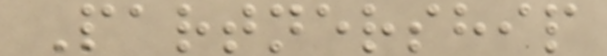Partnership
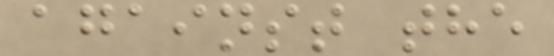against the
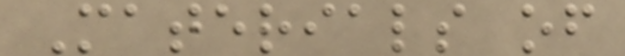Materials of
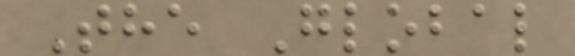The Global
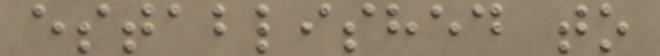established to
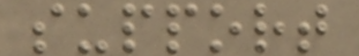support
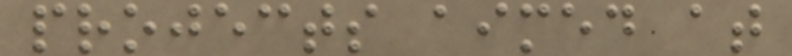projects aimed at
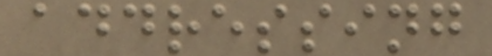addressing
